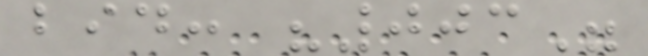bid: "003"
